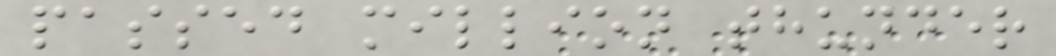passed million thunder
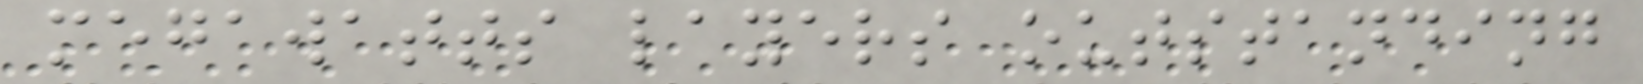megawatts layers outstanding
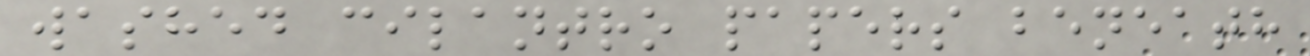washed cilantro papers beneath
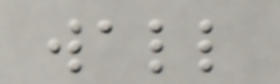wall
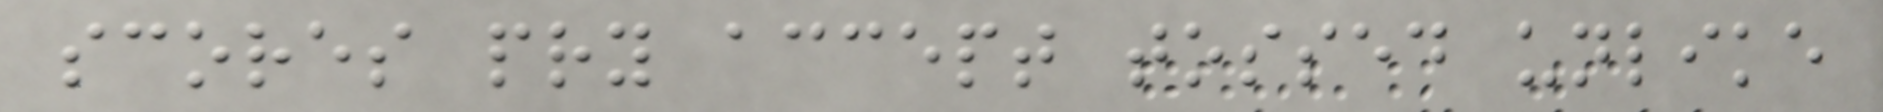scores pry accept tossed unlike
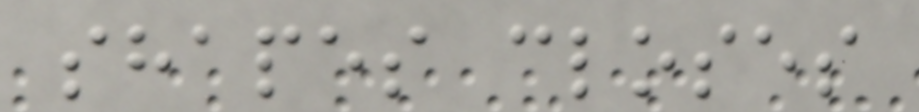shapes closes
